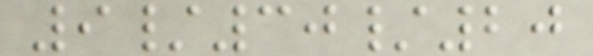9/30/20
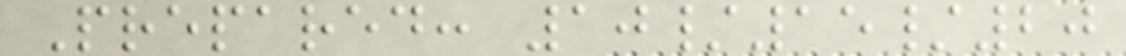Prepared: 10/15/20
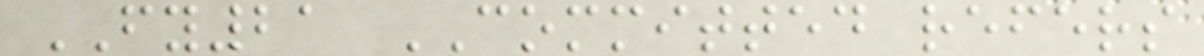FY21 COMMITTED refers
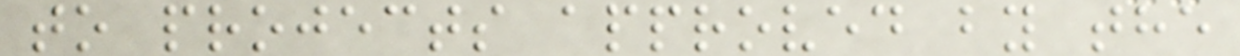to projects approved by the
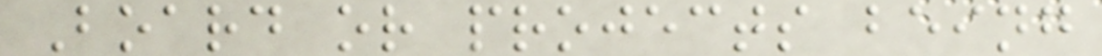Board or projects being
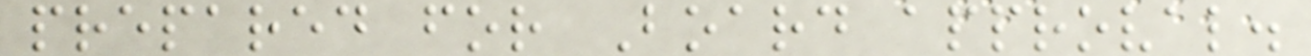prepared for Board approval.
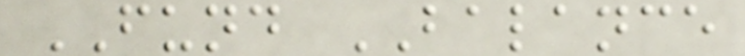FUND BALANCE
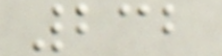232
